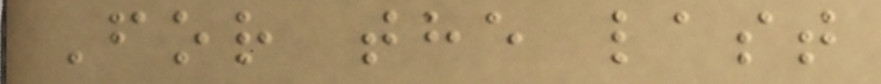For the last
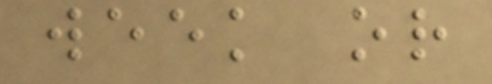week or
